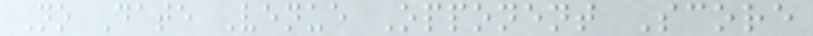No Date Venue Opponent Score
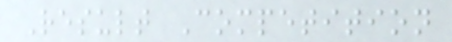Result Competition
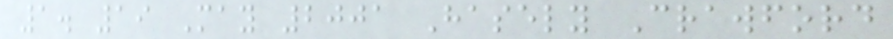1. 19 May 2001 Hasely Crawford
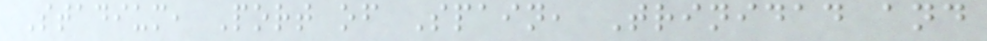Stadium, Port of Spain, Trinidad and
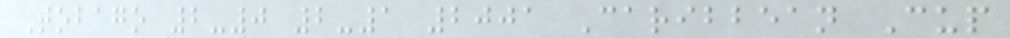Tobago 2-0 2-1 2001 Caribbean Cup
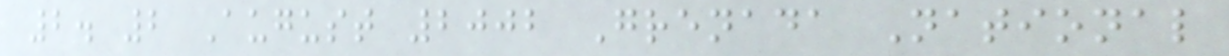2. 2 August 2002 Grenada National
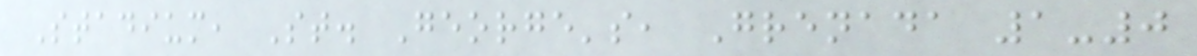Stadium, St. George's, Grenada 1-0
